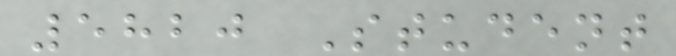5820 Student
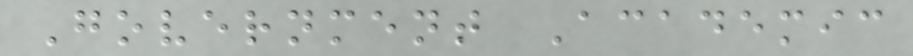Government Academic
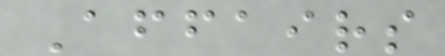Affairs
